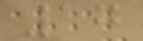17
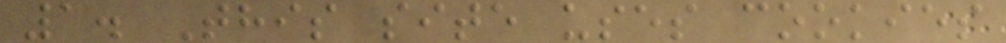1. This site uses cookies
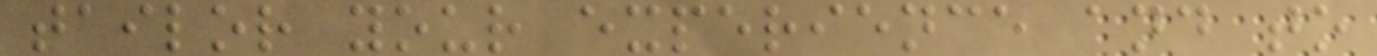tailor your experience and to
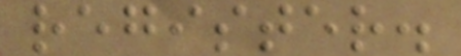register.
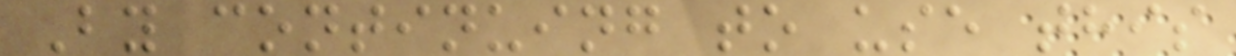By continuing to use this
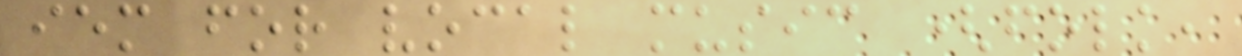iem for vocal music (folk,
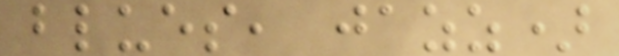blues, jazz)
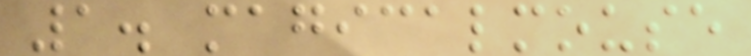1. magicalmouse
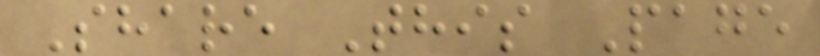Share This Page
